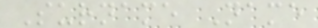Surname Name
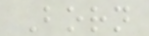Born
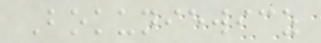Bokuniewicz
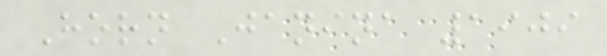Horn Janina 1909
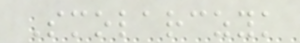Smolarczyk
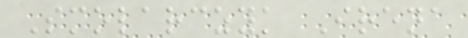Smolarczyk Irena
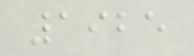1925
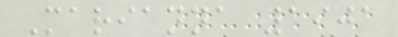Marianna 1901
